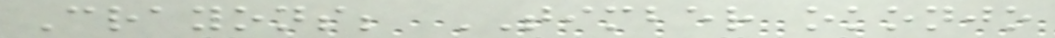Crayons; TIMBER okonjo
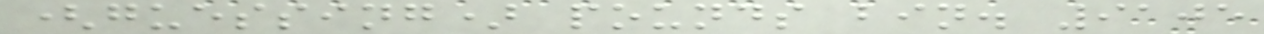(guessing) pounds bin. 9105
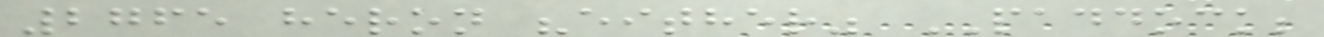2765 heron "either" PADDOCK;
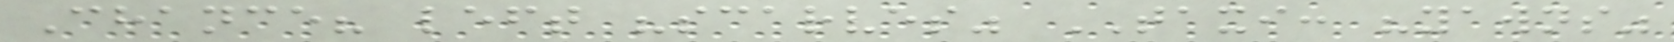Chance? left "scarves" TAXI: "yawns"
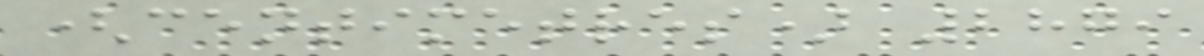(centimetres) 2879
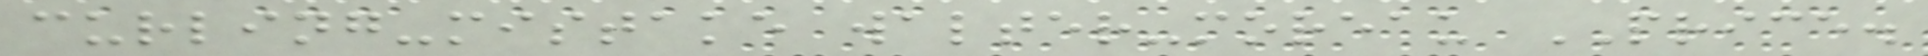curling-mistake walter-moreau PRICE.
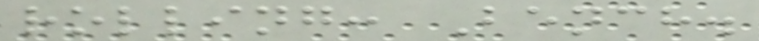rolling: Bench.
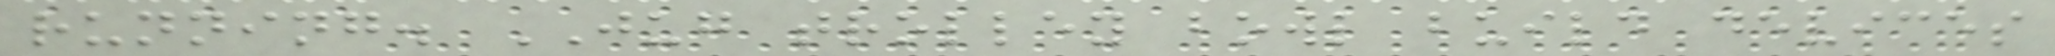running. JUG trolley bowl build devices
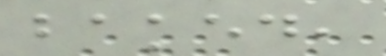baked,
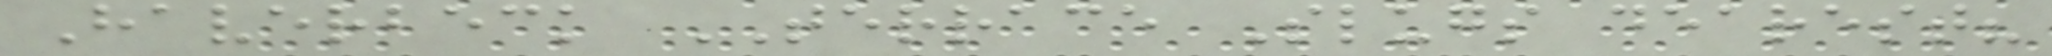Haverbeck TERRACE Slugs dearest?
